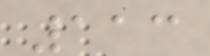113
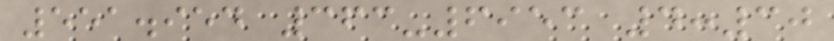551.954 363-6953 4:30
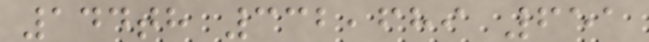144th 332,689 651
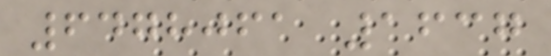6478061 1637
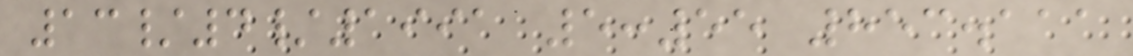13/4/1991 5:55 853.111
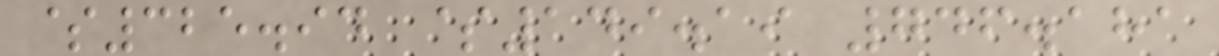$325.94 $149.19 746.181
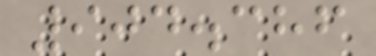904.386
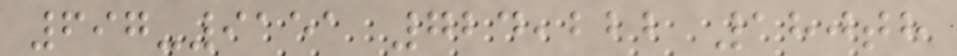697-9151 724,222 180th
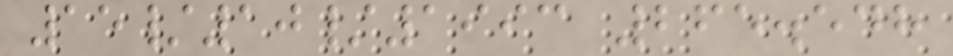15/10/1993 265.548
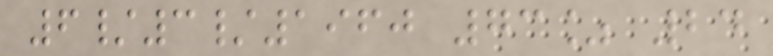6/3/1960 73% 24
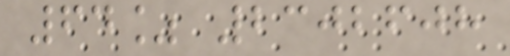64% 2302608
